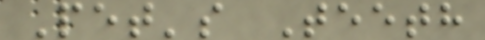Pet's Teeth
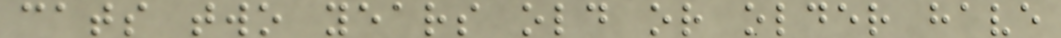cats two years old or older have
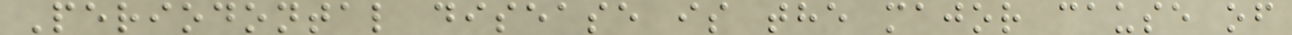Periodontal disease is the major cause of
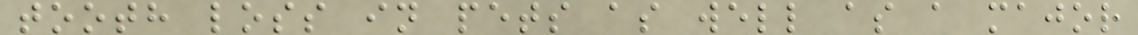tooth loss in pets as well as a major
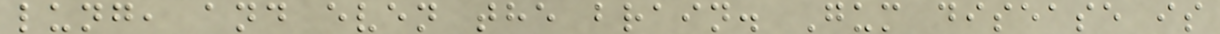lung, and even the brain. Gum disease is
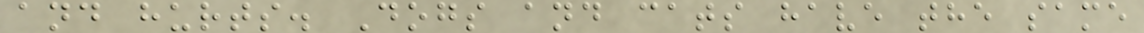and hurts. Dogs and cats have the same
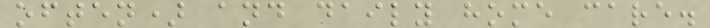often) and daily home care.
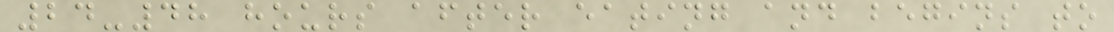24-48 hours after eating and begins to
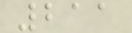211
